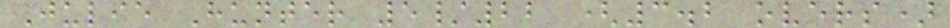Julie Hunter 5/22 (3.2 overs)
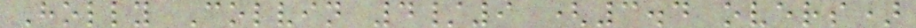Holly Colvin 4/9 (3.4 overs)
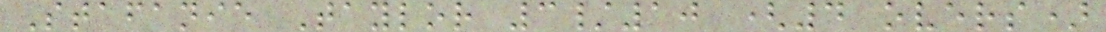Stafanie Taylor 3/10 (4 overs)
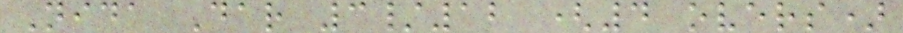Nida Dar 3/12 (4 overs)
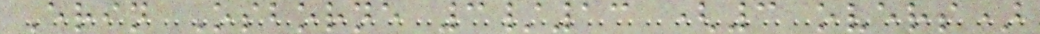Erin Osborne 3/13 (3 overs)
